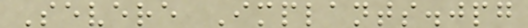Severe Implants.jpg
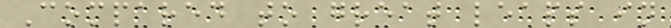Compared to great leaps in
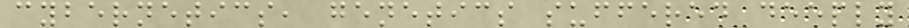cybernetics, genetics suffered deeply
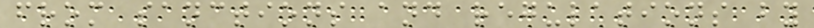from sanctions and regulations by
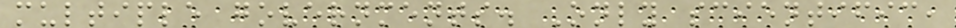multiple governments. Only scientific,
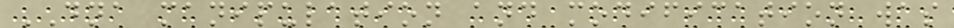DNA manipulation and modification was
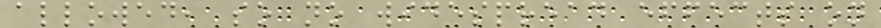allowed, so no widespread effects on
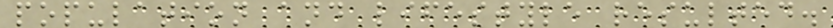population and lifestyle resulted.
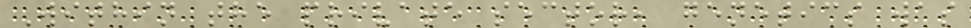Within the private sector, genetics was
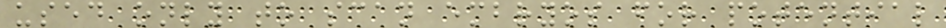used only to scan embryos for potential
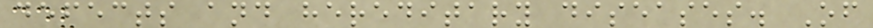defects and hereditary diseases. Of
